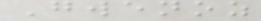Gwenoz
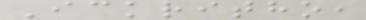Ickritho,
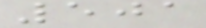501
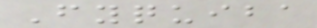Fyquiba
